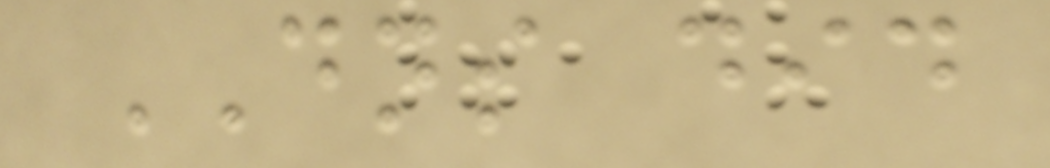DNS did
